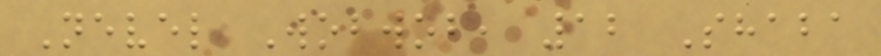Nevel Wobwob, 12 Shaba
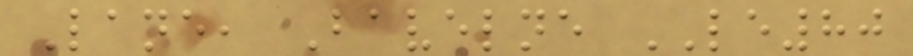Lane, Bavelne LE80
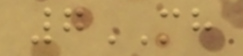7MH
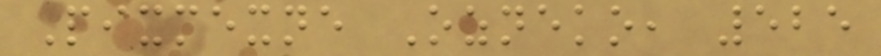Pixmexne Ozneko, 525
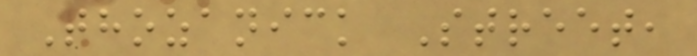Thozanick Street,
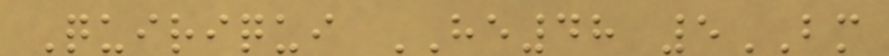Quiriqui HE48 5BM
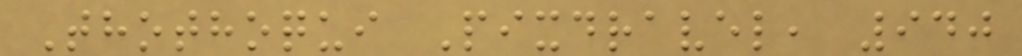Thothoqui Pixdravel, 940
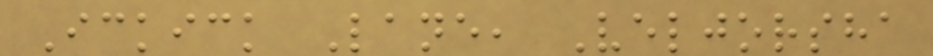Ickick Lane, Veljorsha
